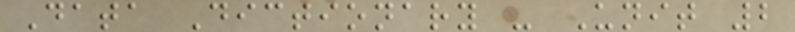Data Dictionary - Unit 2
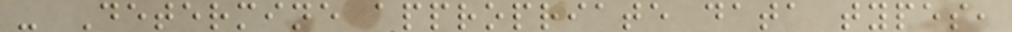- Determine appropriate data types,
